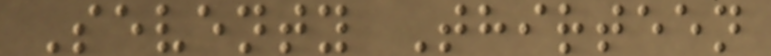Seventy Thirteen
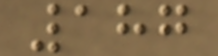187
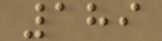189
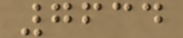7634
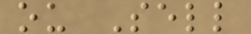ou Sell
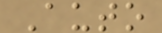Auto
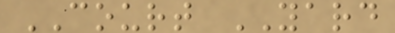COURT YARD
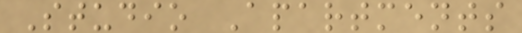Studio Apartments
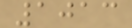1013
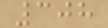308
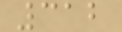312
